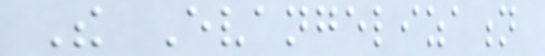The Evangelization
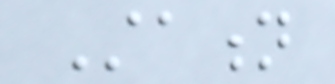Station
